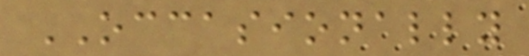OCCASIONALLY
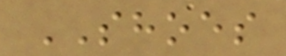SHOES
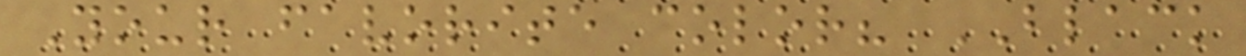Your favorite color? BLACK
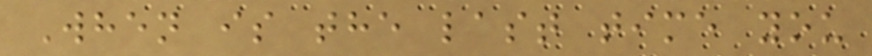When is the last time you
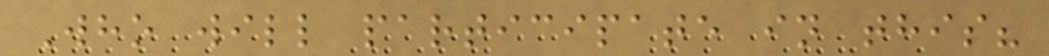Who will participate in this?
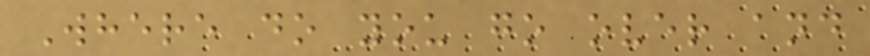Where do you go over and
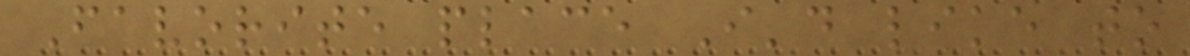Favorite place I'd like to
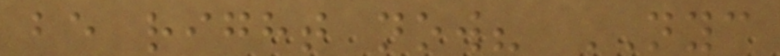be right now? NYC
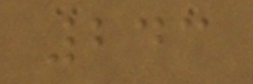243
